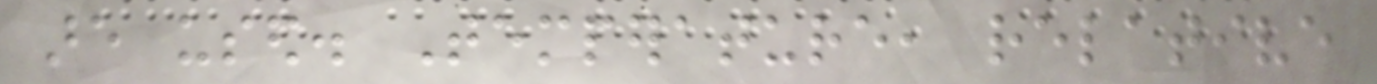are used. Temperature, relative
